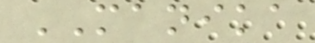MANIKA
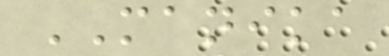MANIKA
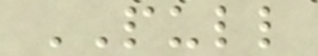PULL
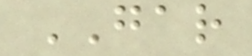GAR
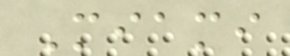Miami
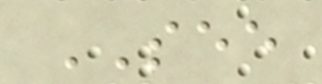SEE
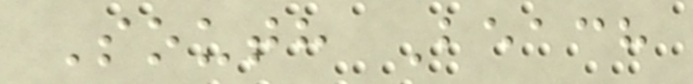South Beach
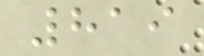819
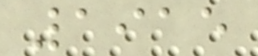1915
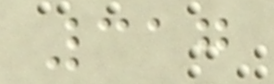317
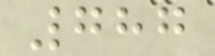787
